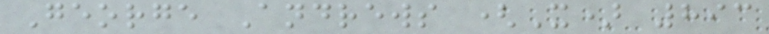George Andrews (X) 893
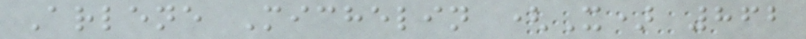Arlene Michelin (X) 862
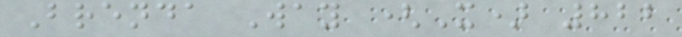Brenda Way (X) 822
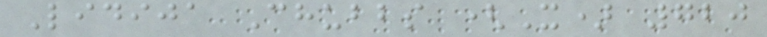Lidija Chubbs (X) 720
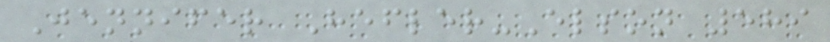Jennifer Hefler-Elson 589
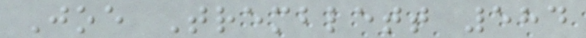Joe Tremblett 584
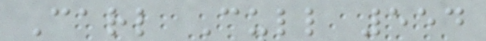Carl Cull 554
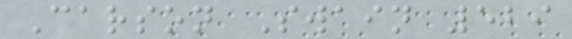Carson Swain 529
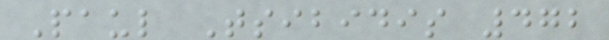Paul Tsibidis 472
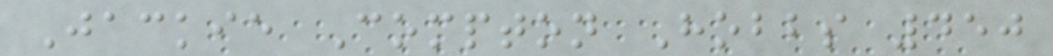Jackie Compton Hobbs 450
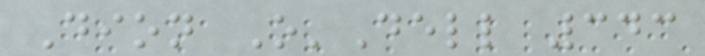Dion O'Dell 343
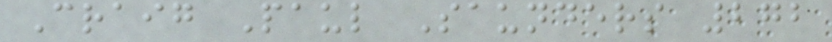Craig Paul Saunders 272
